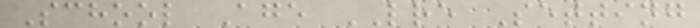School Age LRE Setting
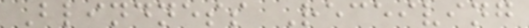Blindness Receiving
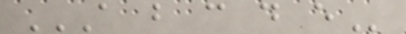A B C D E
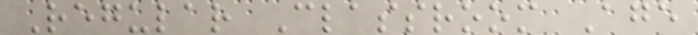Regular Classroom Age
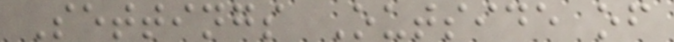Settings Outside of
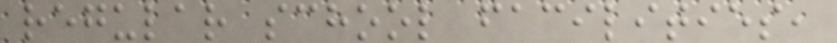regular school facilities,
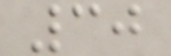30
